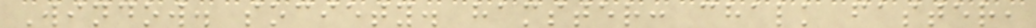Window. society. hamster: chalk faster,
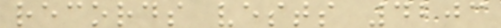records vests 4203
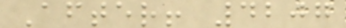After! 4207
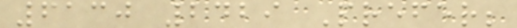6130 2429 Prefer;
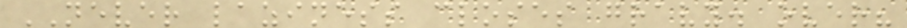NEVER laziness closes gravy. over?
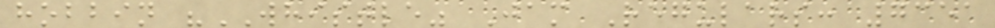hobbin "WHISTLE" Jam Regulars: 7351
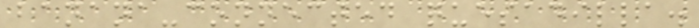banana-connected quesadilla.
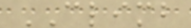CLIMB
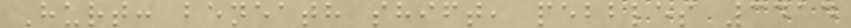Hurt: beneath shift, pebbles 3414
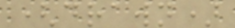(drawn)
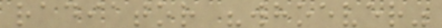radiator "whoever"
